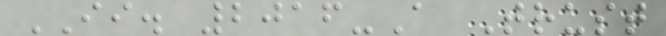II. 2016-A Trust
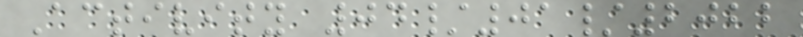Activity 04/01/2022
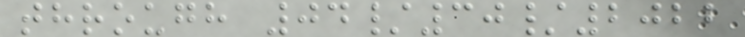through 04/30/2022
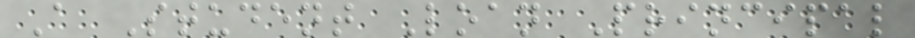A Student Loan Principal
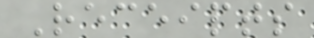Receipts
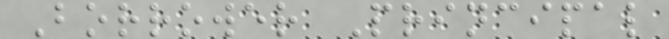Borrower Principal
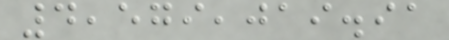4,579,019.91
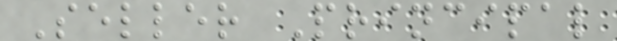Seller Principal
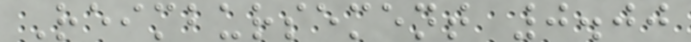Reimbursement 0.00
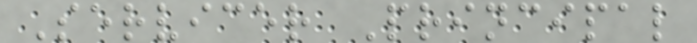Servicer Principal
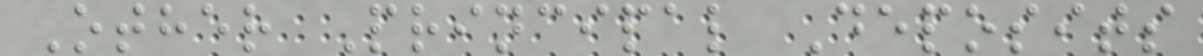Other Principal Deposits
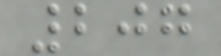207
